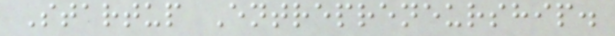Startup Entrepreneurship.
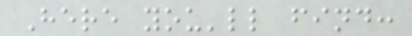Here you'll find:
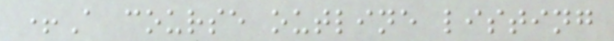+A course outline listing
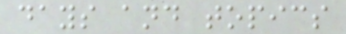days and topics
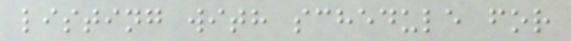listing with schedule for
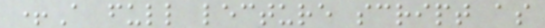+A full lecture script as
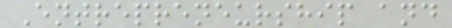Entrepreneurship and
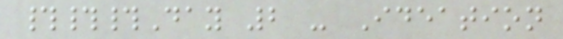###Day 2 - Ideation
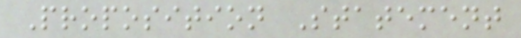Proposition Statement
